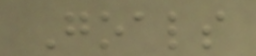Goals
